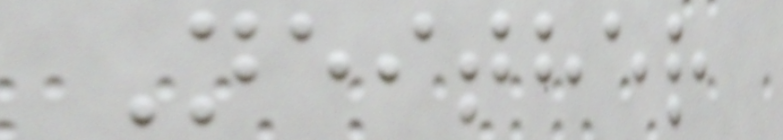Neither
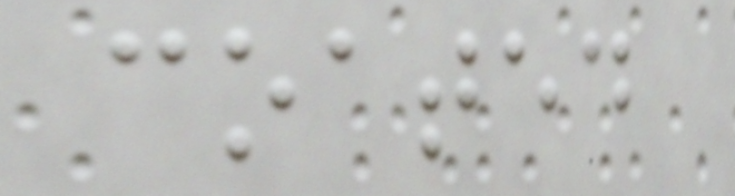coated
